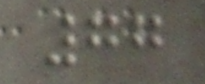77
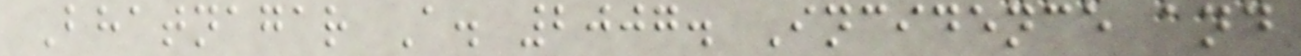Bhatnagar A. 2007. Incidence and
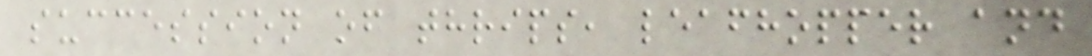succession of thrips, leafhopper and
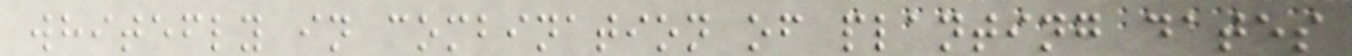whitefly in combination of planting dates
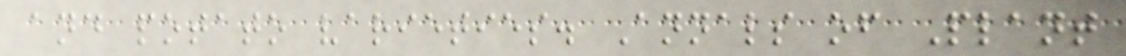and potato varieties. Annals of Plant
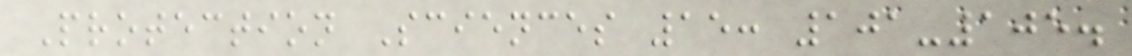Protection Sciences 15: 101-105.
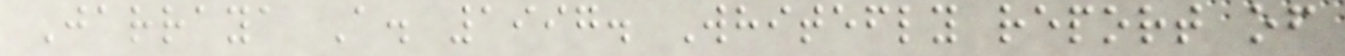Jarraya A. 1997. Whitefly report of
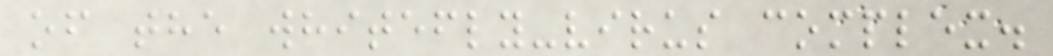of the whitefly-virus complex.
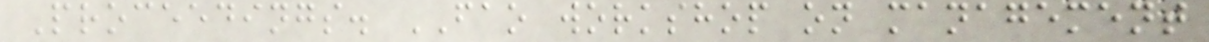Proceedings. FAO workshop on management
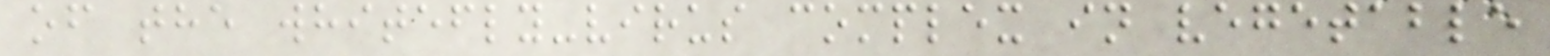of the whitefly-virus complex in vegetable
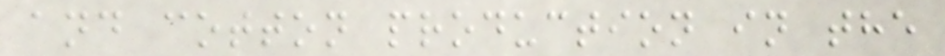and cotton production in the
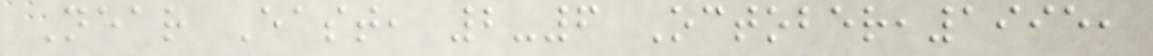Near East, 2-6 October,1995,
